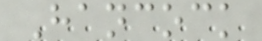Hancock
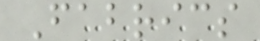Fabrics
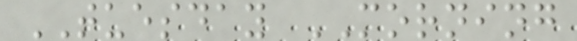TUESDAY MORNING
